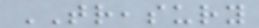TREASURY
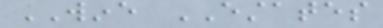WINE ESTATES
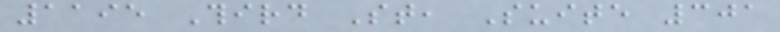1195 Third St, Suite 301
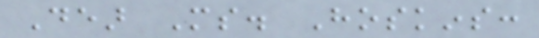Dear Ms. Hoskins:
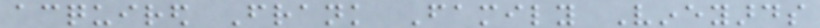acquired Frank Family Vineyards
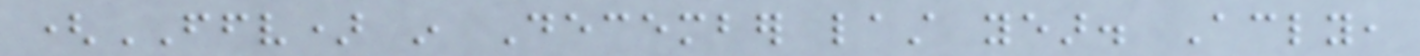(FFV) in December last year. Accordingly,
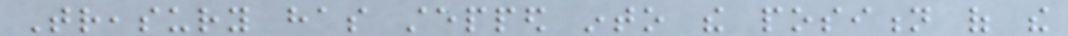Treasury has stepped into the position of the
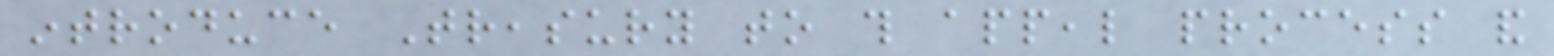introduce Treasury to this appeal process and
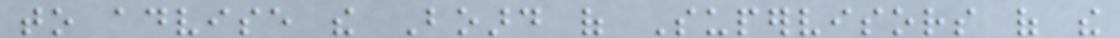to advise the Board of Supervisors of the
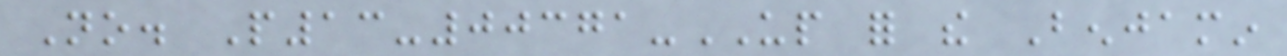No. P13-00371-UP for the Benjamin
